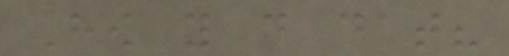How you do dat?
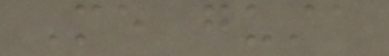Me gusta
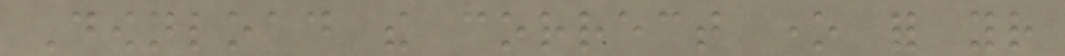Download the correct one for your
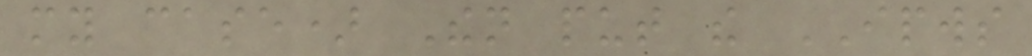my case) Then put the IPWS
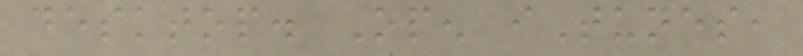desktop. Open iTunes,
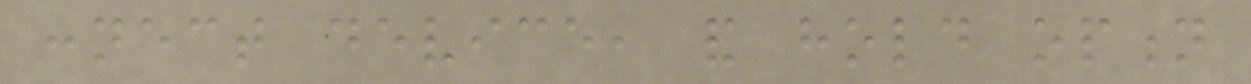connect device, and hold option
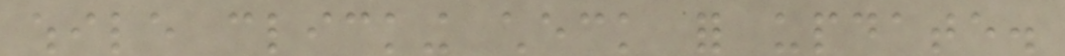while clicking check for update.
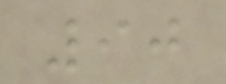90
